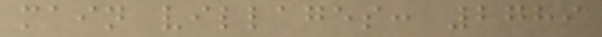main villages: 2789
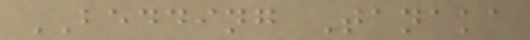BEDDING Tanaka
